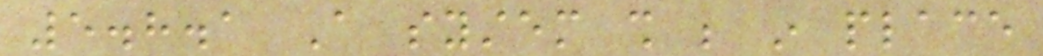5.8.1 A system shall be in place
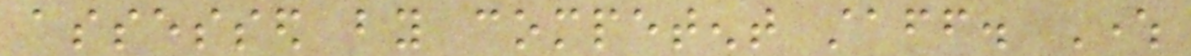assessed by competent staff. Where
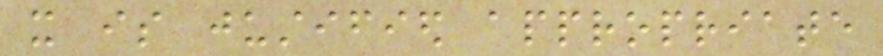it is justified appropriate
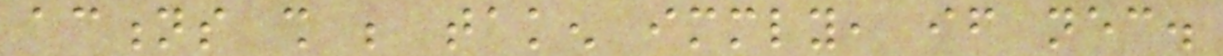actions shall be taken immediately, if necessary.
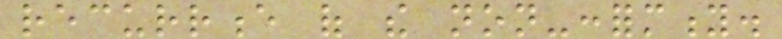recurrence of the non-conformity.
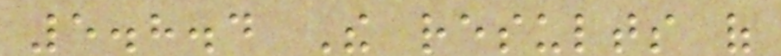5.8.4 The results of
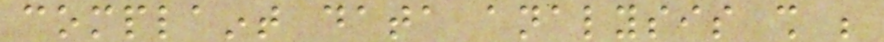complaint data analysis shall be
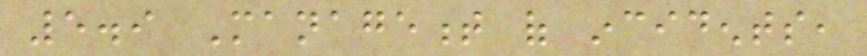5.9 Management of incidents,
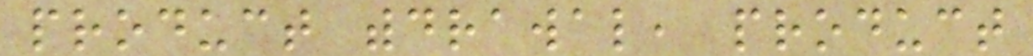product withdrawal, product
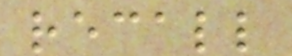recall
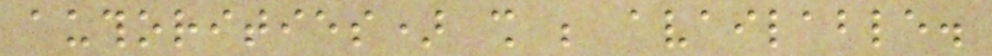authorities) shall be available.
